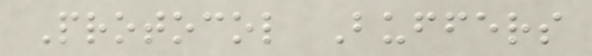Protocol Buffers
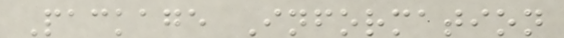Package Information
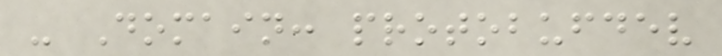- Domain: protobufdev
